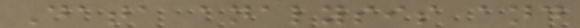Data analysis and
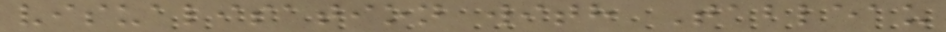visualisation with Tableau
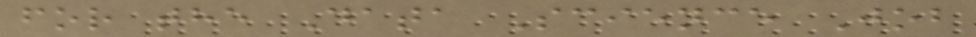for the Data Science Job
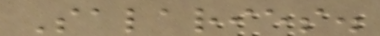Salaries.
